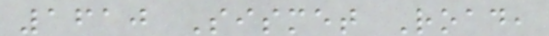1610 Sismet Road,
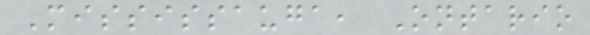Mississauga, Ontario
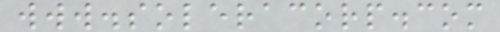www.soleracorp.com
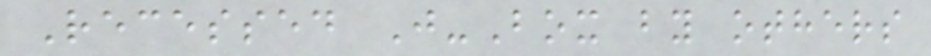Recessed J-Box by others
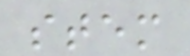stem
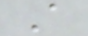A
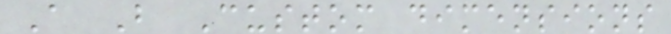A B Custom dimensions
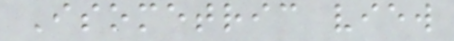Isometric view
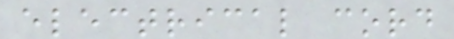electrical cord
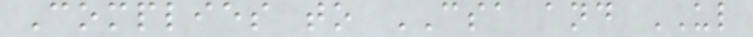Complies to CSA and UL
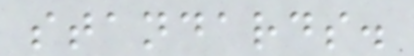standards.
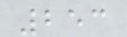253
